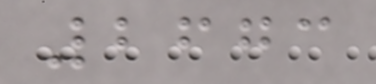2673
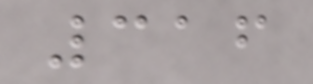316
